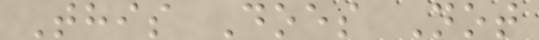This Does Not
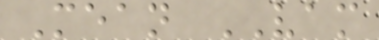Mean VAM
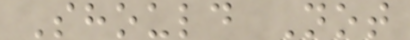Should Not
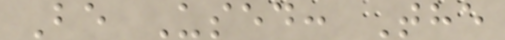Be Used: The
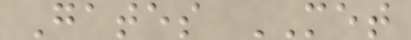Gates MET
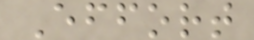Effort
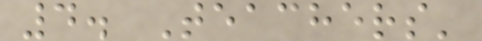4. Teachers'
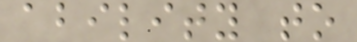ability to
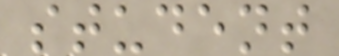student
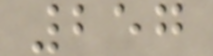257
